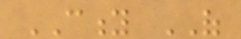CITY OF
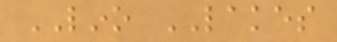LINO LAKES
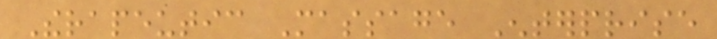Therapeutic Massage Enterprise
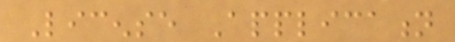License Application
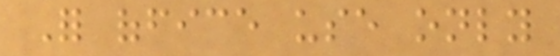For office use only
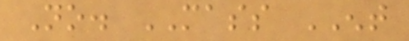No. MASS ENT
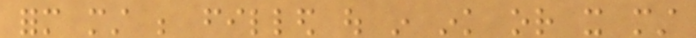form must be filled out in ink or it must
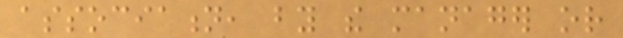association, by the manager or
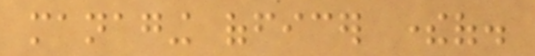managing officer thereof.
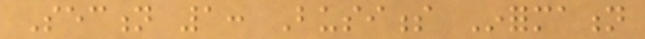Section 1: Business Information
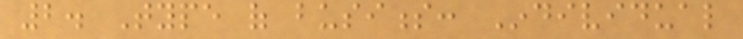2. Type of business: Individual
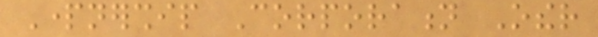Partnership Corporation Other
